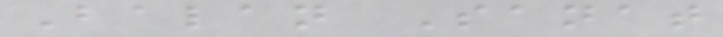Balan Sanat
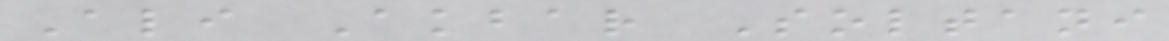Ali Akbar Soltani
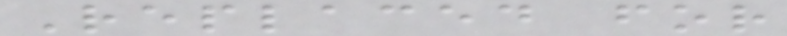Replaced for
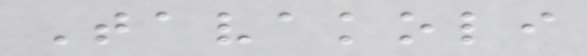Tavakoli
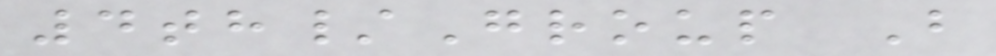4th/Group B
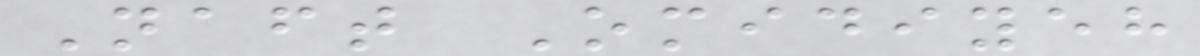Naft Omidiyeh
